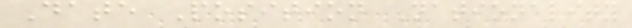Date Position Nationality
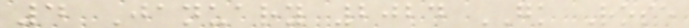4 January 2024 GK Rose
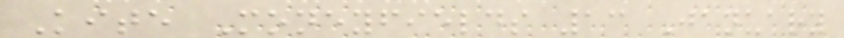Kite Moneyfields 13 January
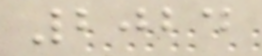2024
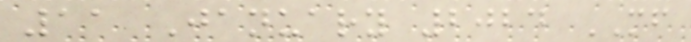11 January 2024 MF
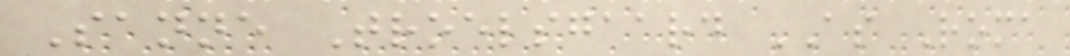Sanne Troelsgaard AS Roma
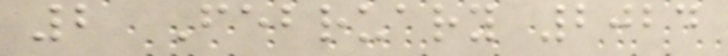2 February 2024
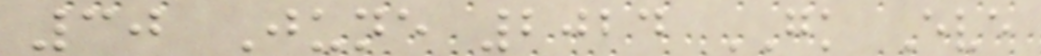30 June 2024 GK Eve
